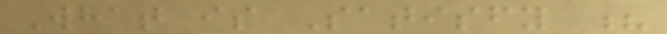What is Satisfy ?
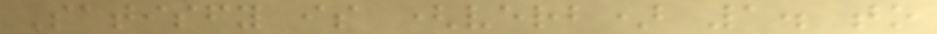Satisfy is (verb) 1. to
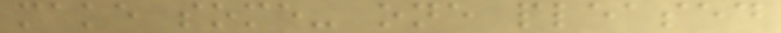make some- one pleased
